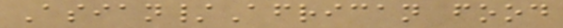Asian/African food
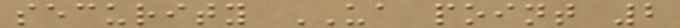security UA point 2
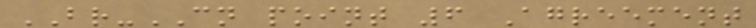BR-CN point 6 Agreement
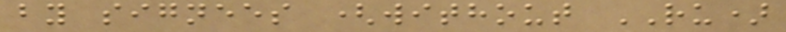by signees (without RU)
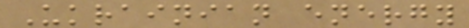Ukrainian energy
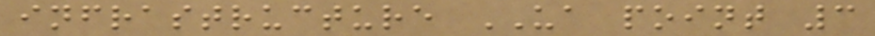infrastructure UA point 3
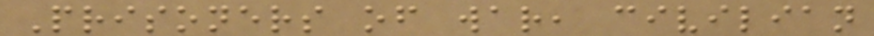Prisoners of war, civilian
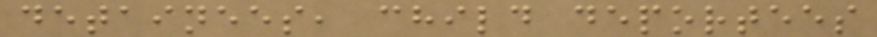detainees, child deportees
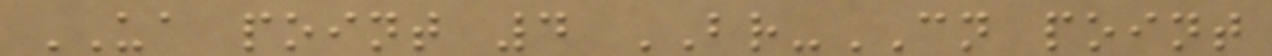UA point 4 BR-CN point
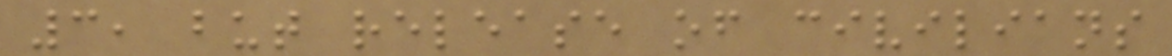3, but release of civilians
